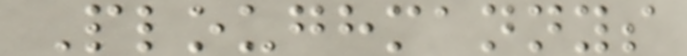Ploughmannys
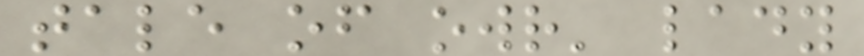tale of owr' lady
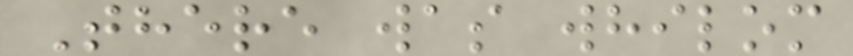There was whilom
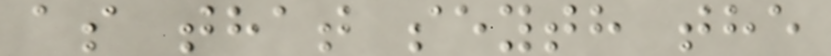as that seyth the
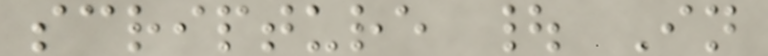scripture | In
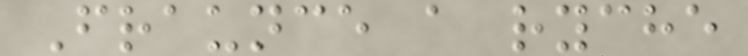Fraunce a ryche
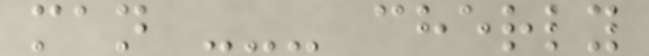man --- cherly
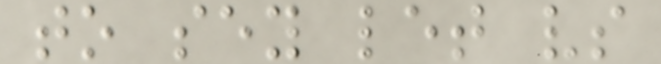to sey let vs
